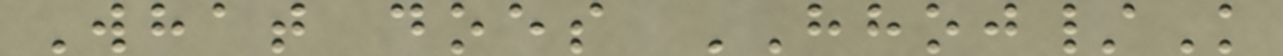What does HHOJ/K
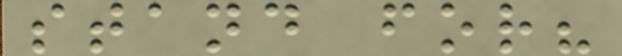stand for?
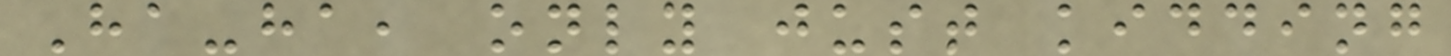Ha-ha, only just kidding
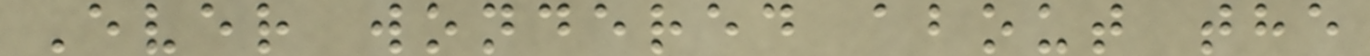Ever wondered about the
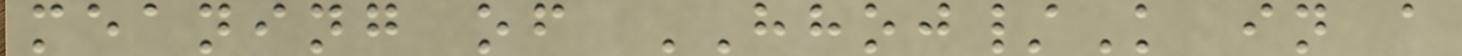meaning of HHOJ/K in a
